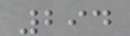294
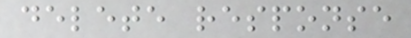delete response
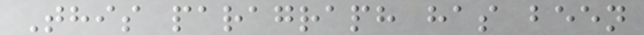This paragraph has been
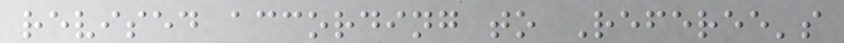revised according to Referee's
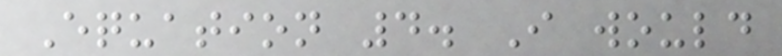Equation 4. I would
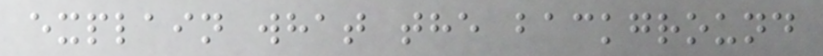explain what the background
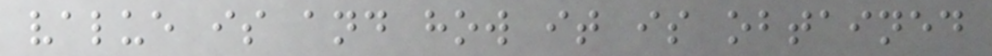value is and how it is obtained
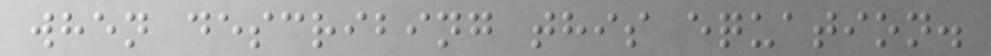when describing this equation.
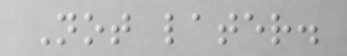Not later.
